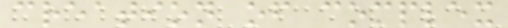creation of complex
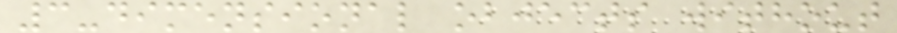3-dimensional objects without
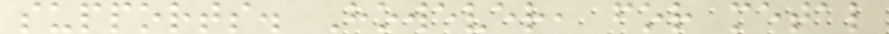supports. However, for metal
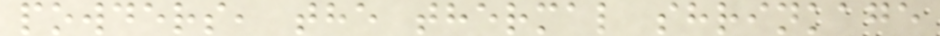powders, the thermal shrinkage
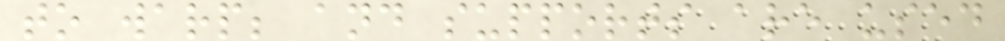to warp; and supports are used
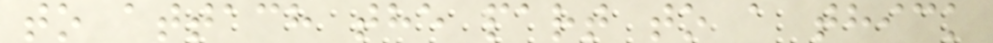to attach the part to a thick
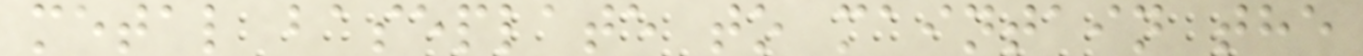metal baseplate to maintain the
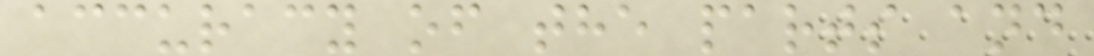accuracy of the parts and
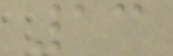13
